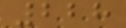228
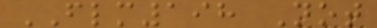FLM198 Not
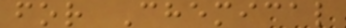for Chemical
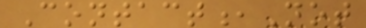Contact,Not
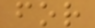for
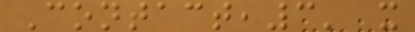Contact,3' x
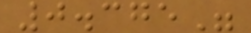0.375"
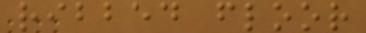ribbed floor
